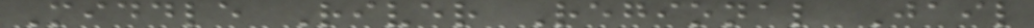Middle River Regional Jail
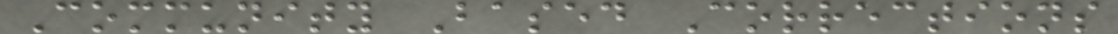Community Based Corrections
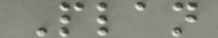Plan
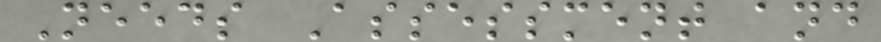Needs Assessment and
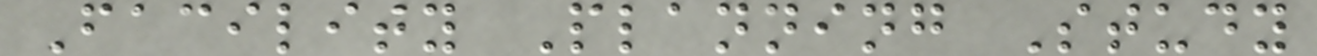Facility Planning Study
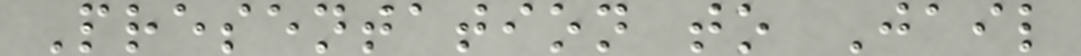Presentation to Jail
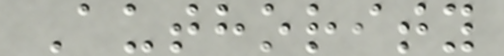Authority
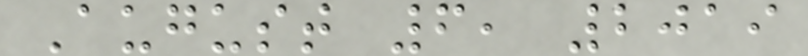August 6, 2019
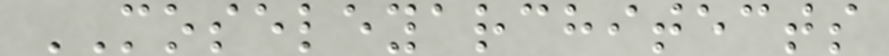MOSELEYARCHITECTS
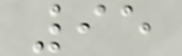95
